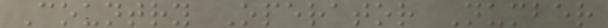Country Operator Number
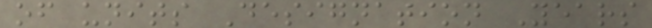of units Designation Years
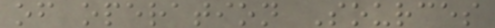of operation Sources
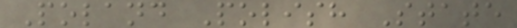Poland Polish State
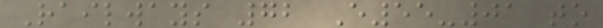Railways 72 E55-01 to
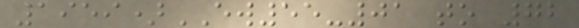1959)EW55-01 to 72
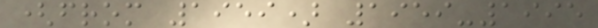(from 1959) 1959-1995
